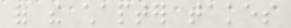of the chapter takes
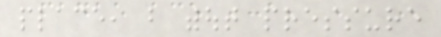place, but without pressure
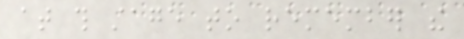at this stage to remember the
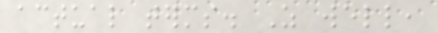actual terms. As well,
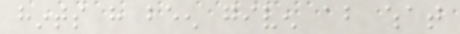hints have been given about what
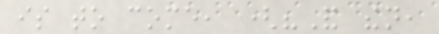is to come, ("And then,
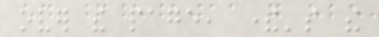over the page, there's the
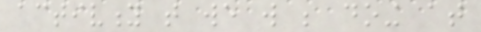activity that we will be doing at
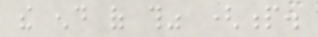the end of this" (p.
